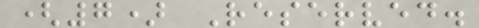(7) Reserved.
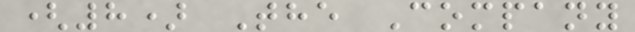(8) The Company
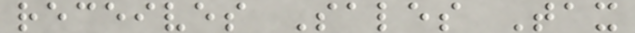receives Sales Tax
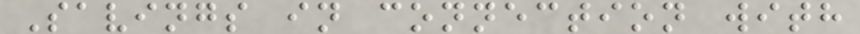Savings in connection with
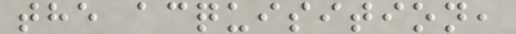the acquisition,
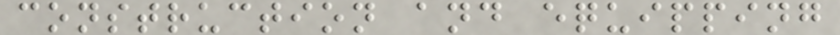construction and equipping
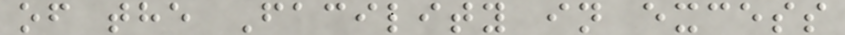of the Facility in excess
